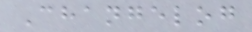Changelog
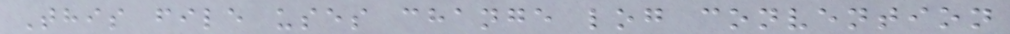This file uses change log convention
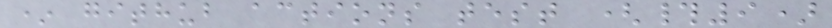* github actions test (#9)
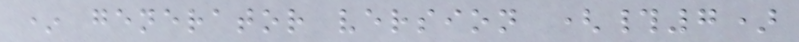* generator version (#7)
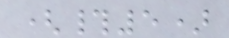(#5)
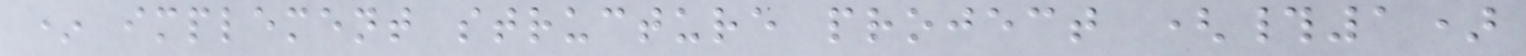* implement structure project (#1)
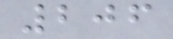206
